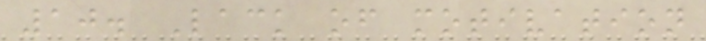10. Lack of motivation
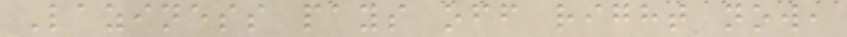Laziness pays off right now,
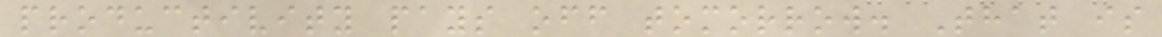productivity pays off tomorrow. That is
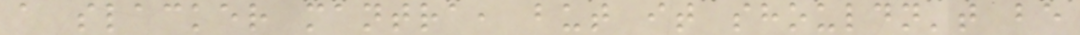a slacker mantra, but it shouldn't be
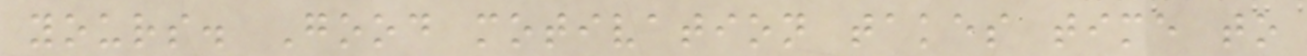yours. Good motivation takes time to
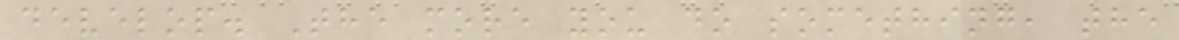develop. The more you do something, the
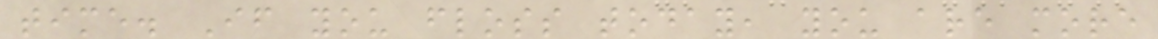time. If you floss today, you are more
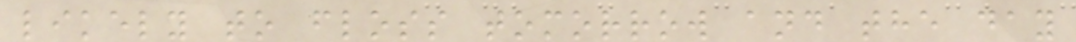likely to floss tomorrow and the day
